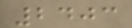2403
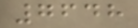7648
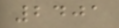2401
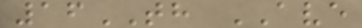16TH AVE
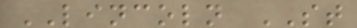LINCOLN ST
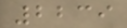2239
